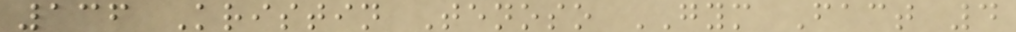136 Kristin Tenoso GYM Fact 4
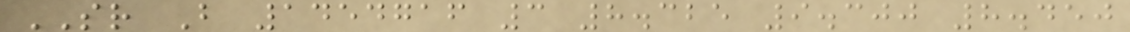SR B 1454716 3 8.325 9.300 8.450
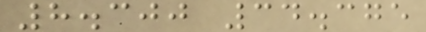8.300 34.375
